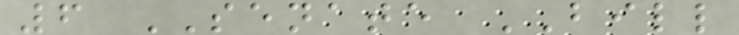6 SENATE BILL
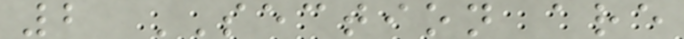2 SECTION are
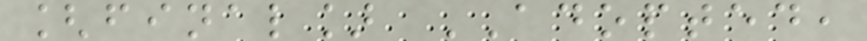[final] ADOPTED,
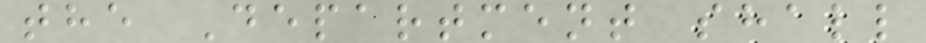the Department shall
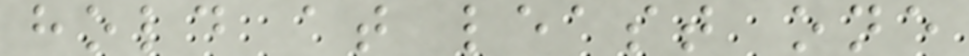hold at least one
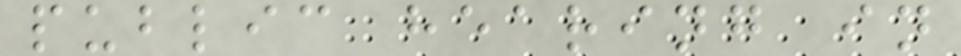public hearing in
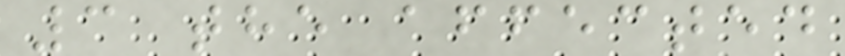3 the affected
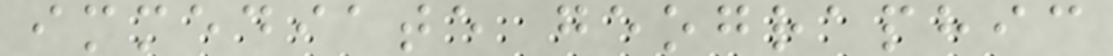immediate geographic
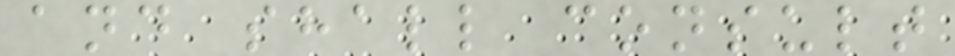and shall consult
